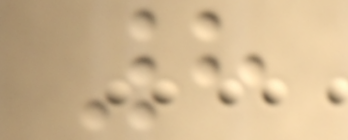8
